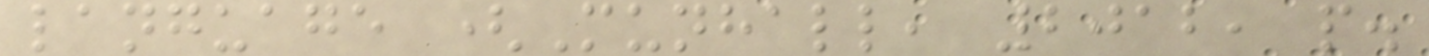language (Munhall, 2012, p.
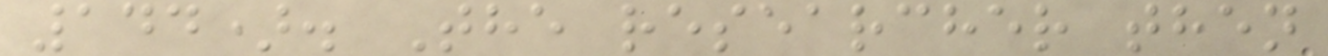144). The researcher then
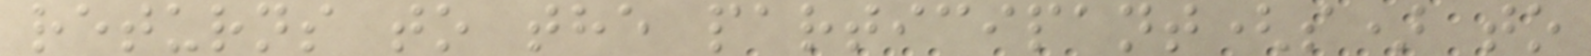returns to the participant(s) to
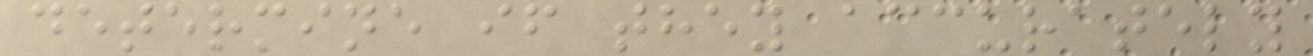determine if they accurately
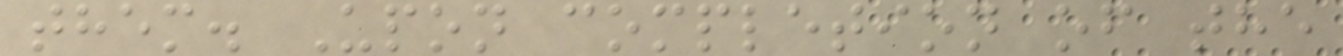them. Upon completion of the
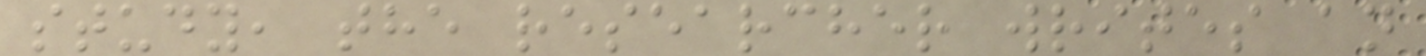study, the researcher writes an
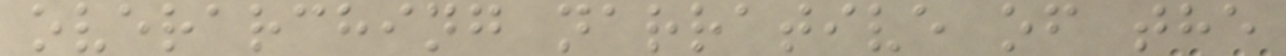overarching narrative of the
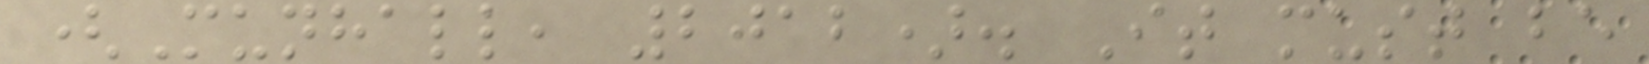(Munhall, 2012). It must be
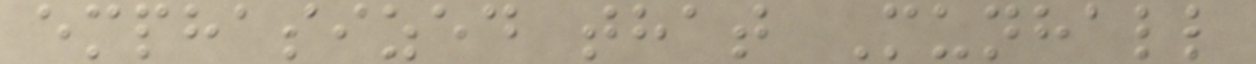emphasized that Munhall
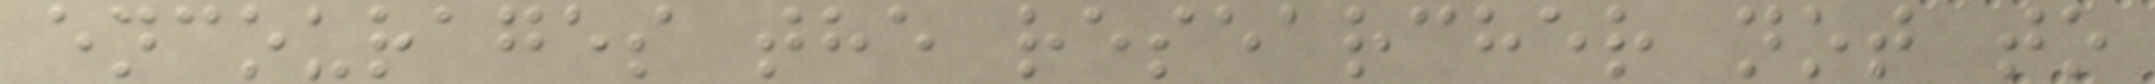encourages the researcher not to
